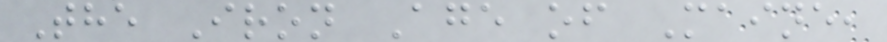The Iron Age of Maine,
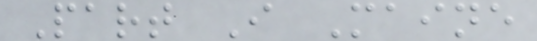Part I Maine
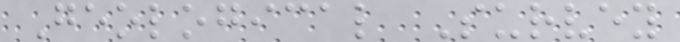Geological Survey
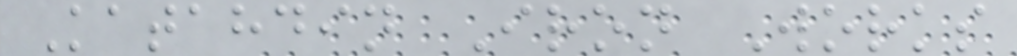Katahdin Iron Works
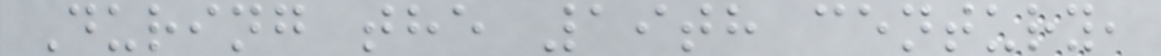During the 19th century,
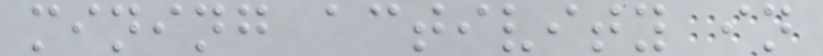mining activity in
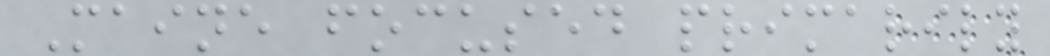Maine focused primarily
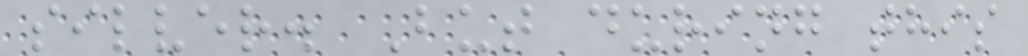silver. But during this
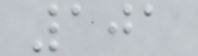101
